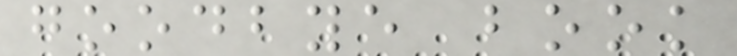goodbye book
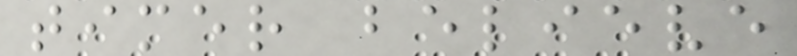timer believe
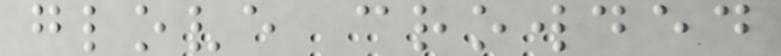glove crowded
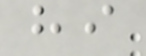hi
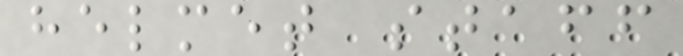helmet staff
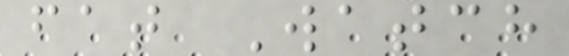fat Watch
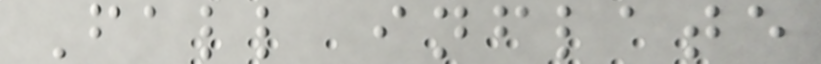Fall inflate
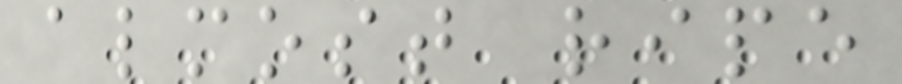almost ripe
